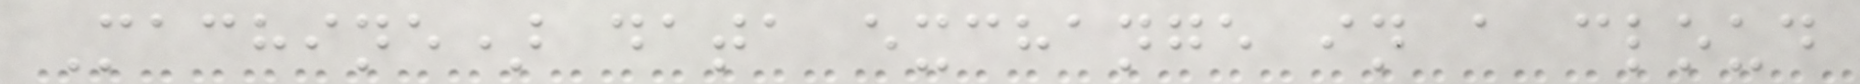Machine) data exchange in a cloud
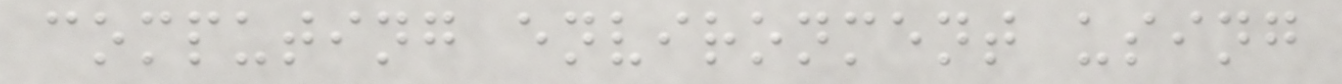computing environment using
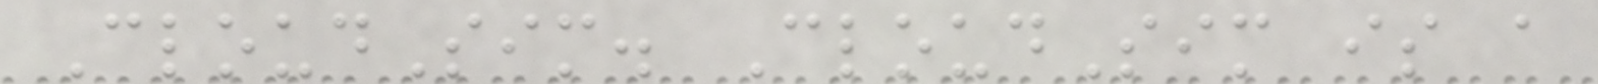CloudSim. CloudSim is a
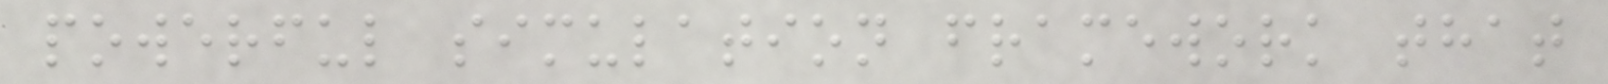powerful simulation framework that
